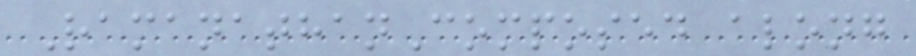RamanathanComposed along
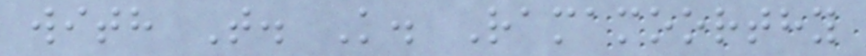with T. K. Ramamoorthy
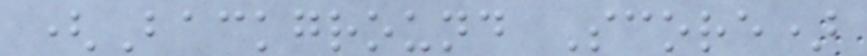(Background Score)
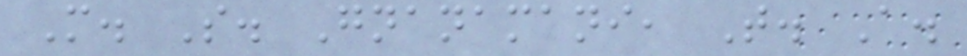M. S. Gnanamani, T. A.
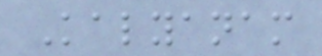Kalyanam
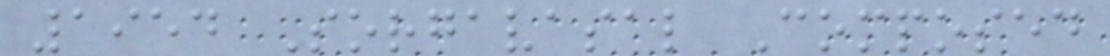1954 Sorgavasal Composed
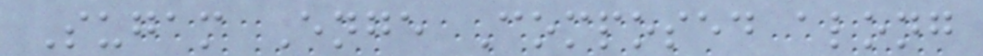Sugam Enge Composed along
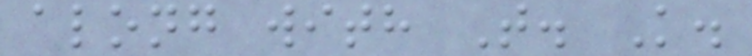along with T. K.
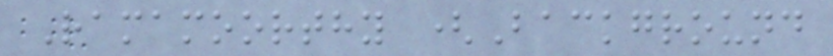Ramamoorthy (Background
